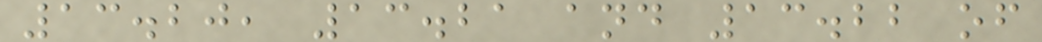13.20, 13.21 and 13.22 of
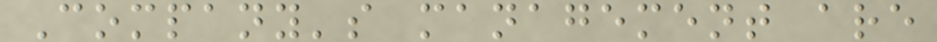Company's management are
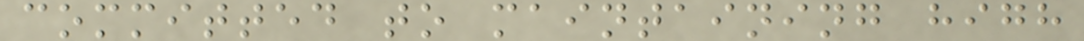committed to maintaining high
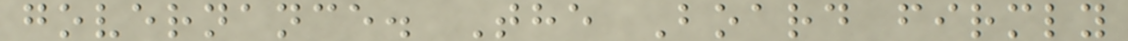governance. The Board firmly
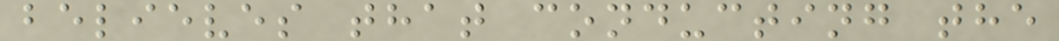believes that conducting the
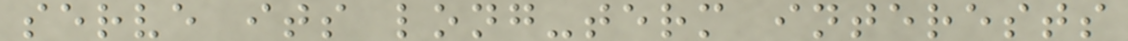serve its long-term interests
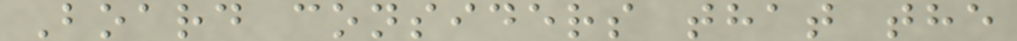Board considers that the
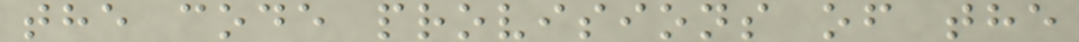the code provisions of the
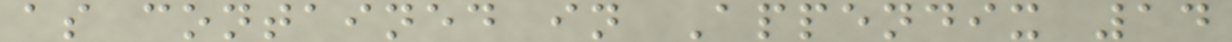as contained in Appendix 14
